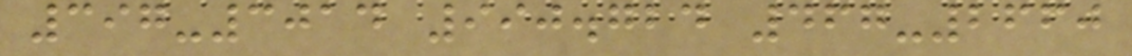397-3014 990.724 467-2660
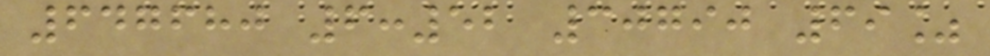647680 6:52 30790 69%
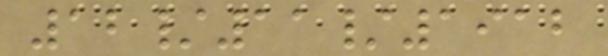12/11/1912
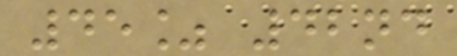45% 42nd
